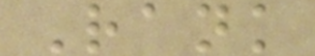Rank
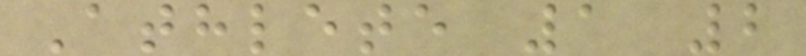Athlete 1 2
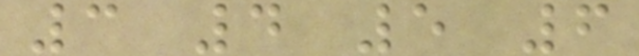3 4 5 6
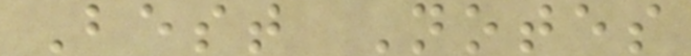Best Notes
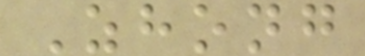Zhong
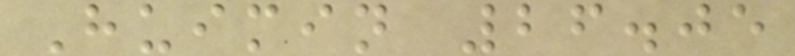Huimin 26.05
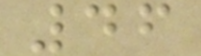46
